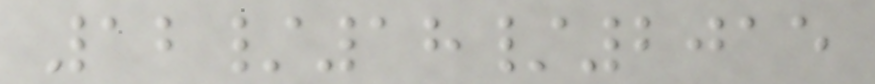12/18/2015
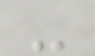-
